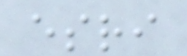esri
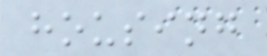housing
